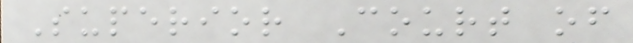Superior Court of
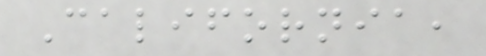California,
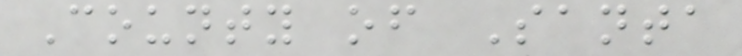County of Santa
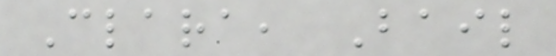Clara, Bail
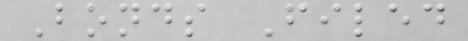Bonds Filed
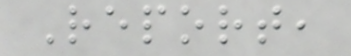Report,
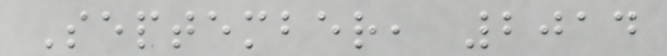September, 2014
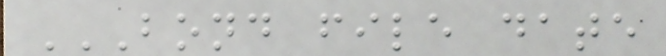BOND FILE DATE
